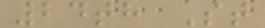24th St
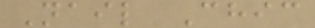Nail Chic
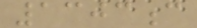1303c
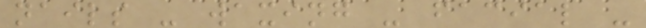nails - waxing - facial -
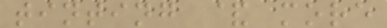tinting & more
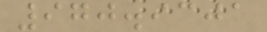970.9301
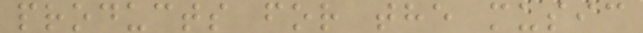products for the music
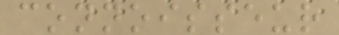connoisseur
